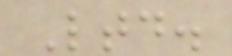Ltd.
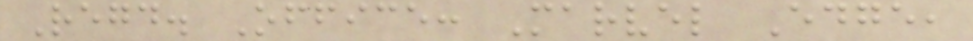Regd. Office: Marvel Edge,
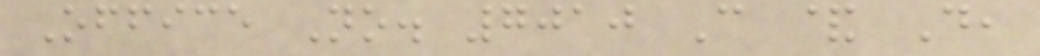Office No. 7010 C & D,
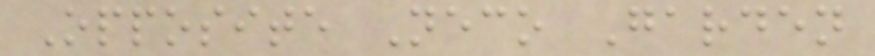Opposite Neco Garden
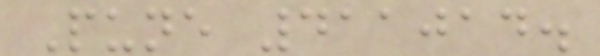Pune 411014.
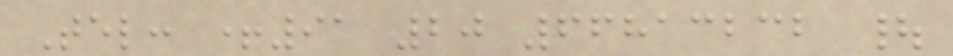Tel: +91 20 66813232 |
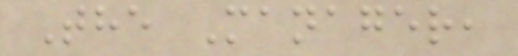The Manager,
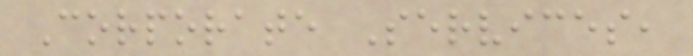Corporate Services,
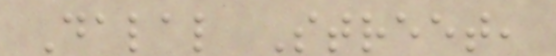Dalal Street,
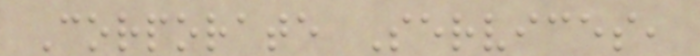Corporate Services,
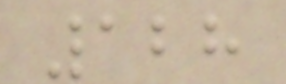128
